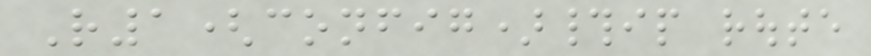R1(config)#ip route
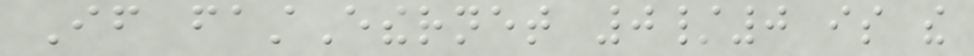If fastEthernet 0/0 is the
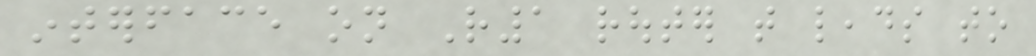interface on R1 router that leads to
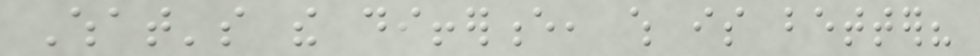What's the difference, which is better?
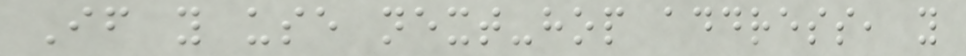If you use next-hop address, you
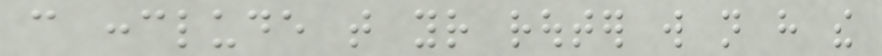can conclude that your router will not have the
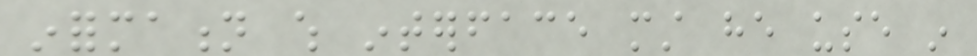information which interface must he use in
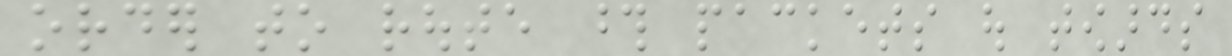order to route those packets out towards
